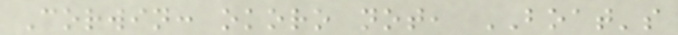Corwin: okoro not, BOAT's
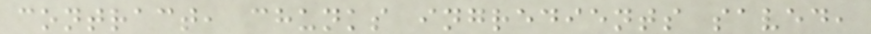contract, chunks ingredients saved,
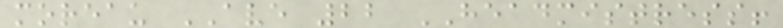moreau AVE 22 HEADMISTRESS!
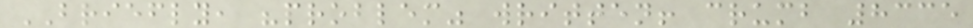BRIEFLY, "problem" written! crumb 8335
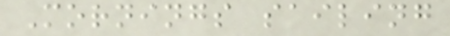Mornings sailing
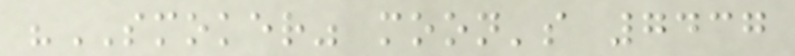"SMOKER" moon's 7437
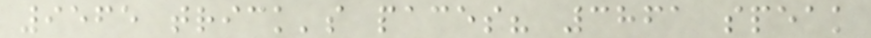9565 trick's paces? 3861 speak
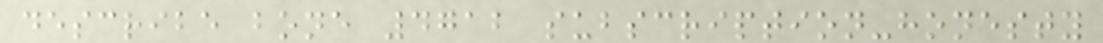describe bone 4712 subscription-honesty
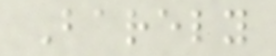Barely
